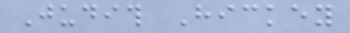Judith Hickey
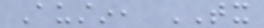Austin, TX
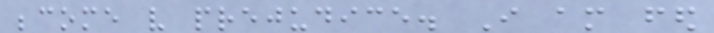become very prejudice. I am fed
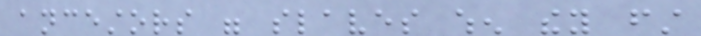ancestors were slaves when they first
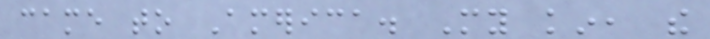came to America. My kin, the
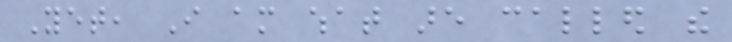Yet, I am what are called the
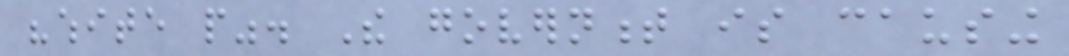"white people". The government is causing
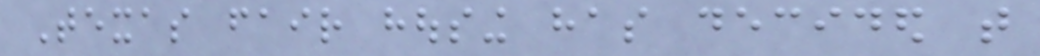Texas fair housing has decided that
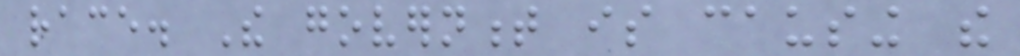race. The government is causing the
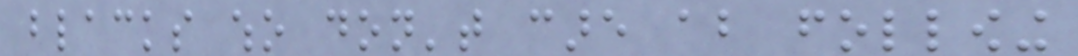blacks who don't care about following
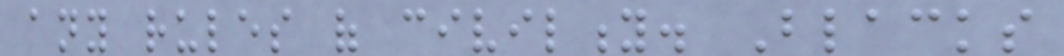any rules of civility. Blacks
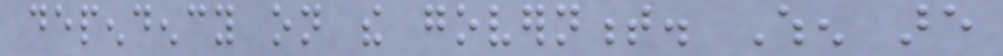dependency on the government. When are
